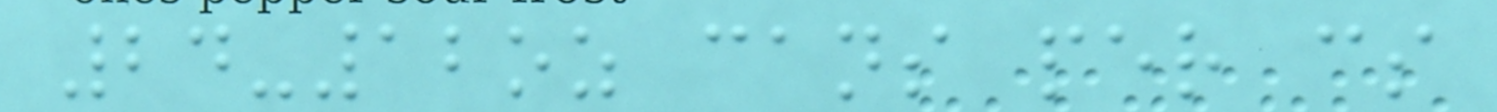24-12oz cans per cs
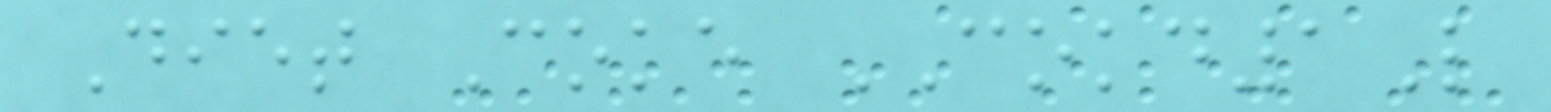Diet Coke COKD1L
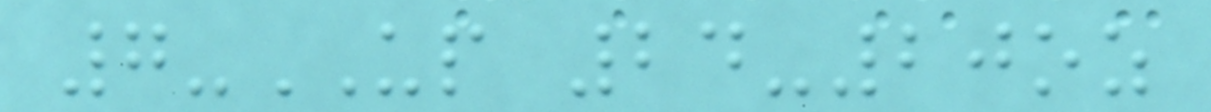7-UP 24-20oz
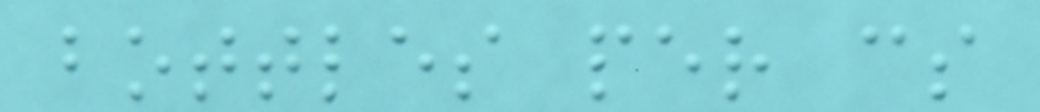bottles per cs
